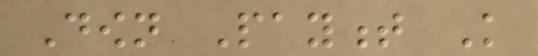Down Payment Knowledge
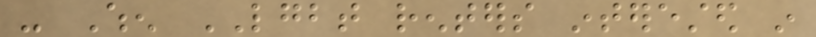- When LGBT renters interested in
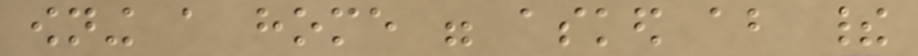owning a home were asked about their
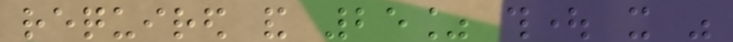required and 25% thought it was
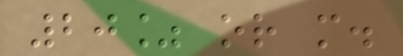20% or more.
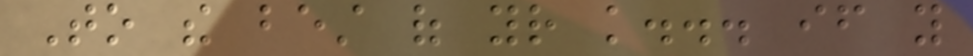To the best of your knowledge... if you
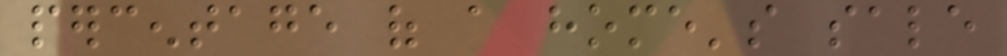percentage of a home's sale
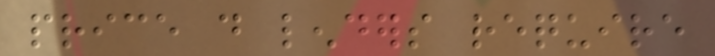price do lenders require
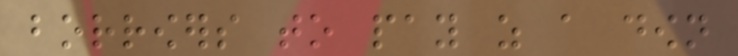borrowers to pay as a down
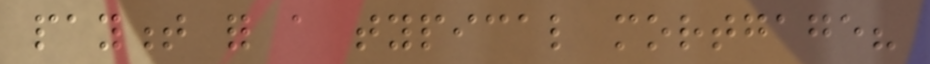payment for a typical mortgage?
